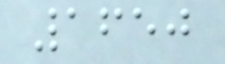1650
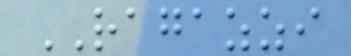RAGAZZI
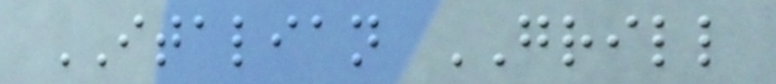ITALIAN GRILL
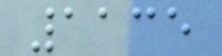1135
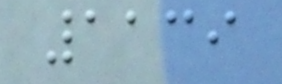1139
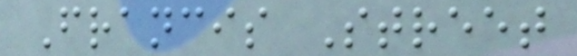Francis Street
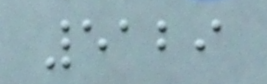5129
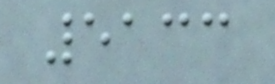5133
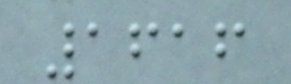1616
